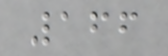166
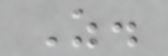Z.
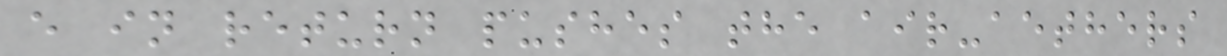e in return pushes the air-aethers
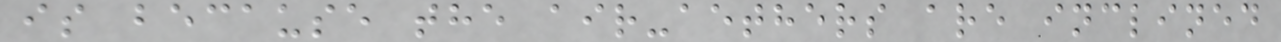is because the air-aethers are inclined
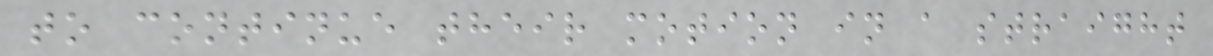to continue their motion in a straight
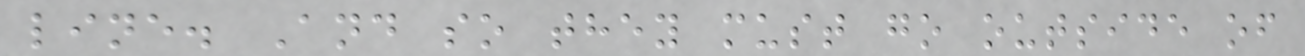line. And so they must go outside of
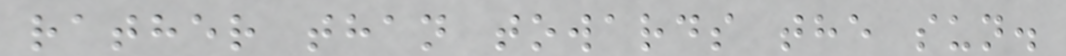rather than towards the sun.
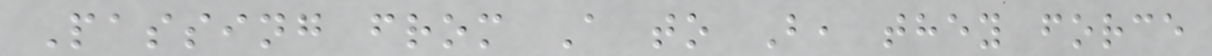Passing from A to B, they force
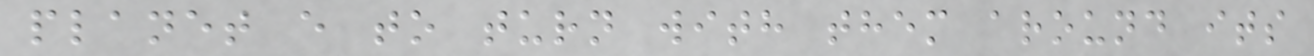planet e to turn with them around its
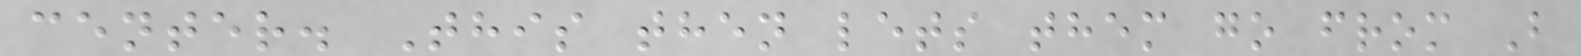center. This then lets them go from B
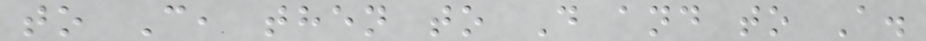to C, then to D and to A.
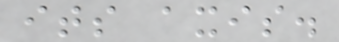its axis.
